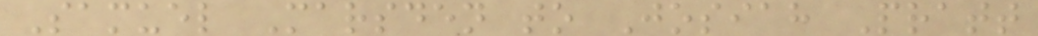Samuel Marsden to Josiah Pratt
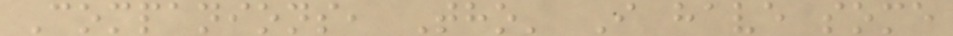Companions, Tho' I have some
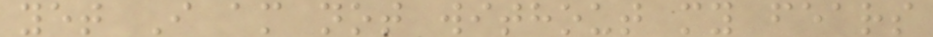yet I am not without my fears
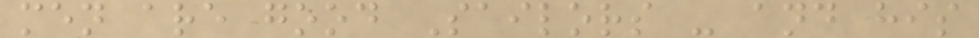men are good Sailors - and his
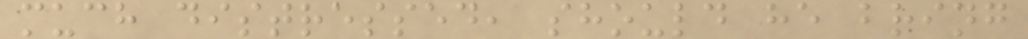much distressed, should he bring
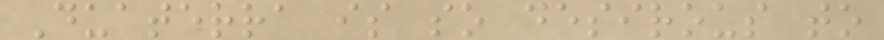Duaterra is so desirous to
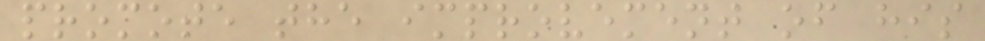promote the improvement of his
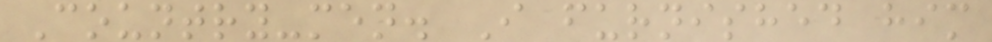Country-men. I furnished him
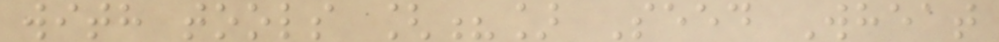with tools [?] Seed Wheat
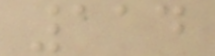114
